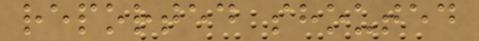reported shouted
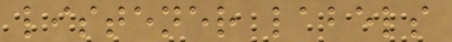listener labels
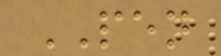PEN
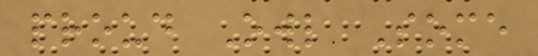proud Owl Some
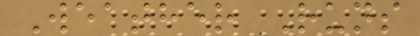Weather Runs
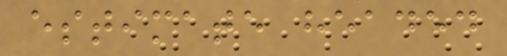estimate headed
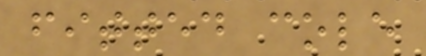fitted cole
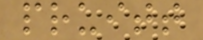pruitt
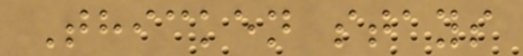Thicken stays
